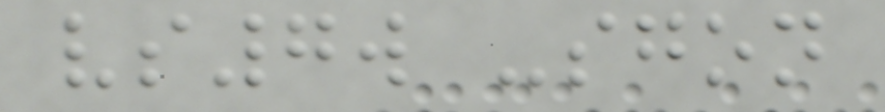vs7w -sgon
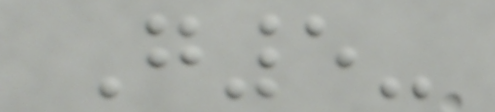G5-
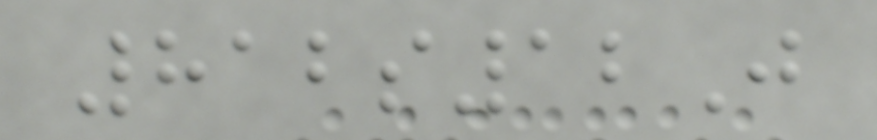812s12J
